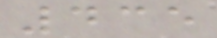435
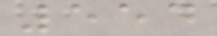554
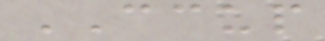CCUP
